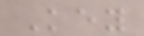Key
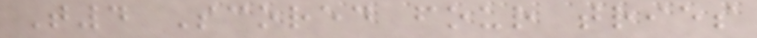T4 Scored four tries
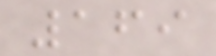169
